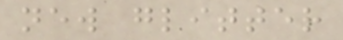new glitter
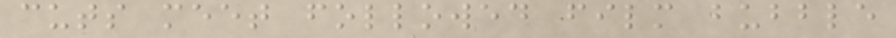cuts meet followed film bubble
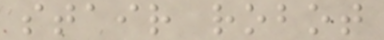stair robot
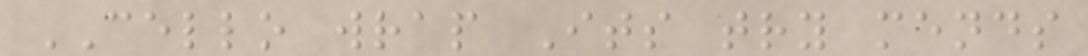CELLO wrap Its try mends
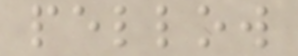pellow
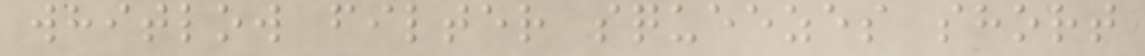whitlow filter squeezes short
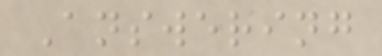Answering
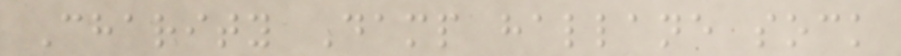Charity Damp hallane sock
